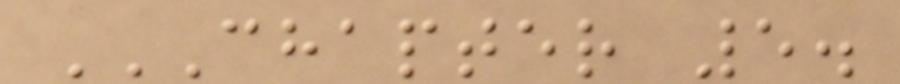CHAPTER 5.
